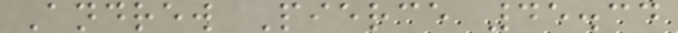Andrew Pierce 45.34
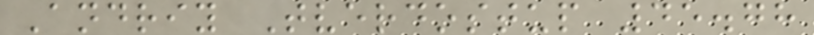Andriy Tverdostup 45.78
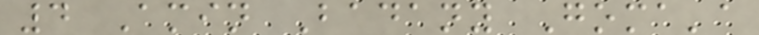4 Amin Badany Goma'a
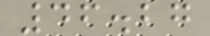46.27
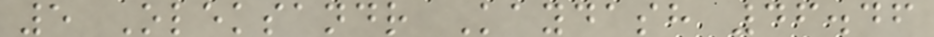5 Oleksandr Kaydash 46.46
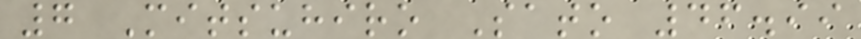7 Mitsuhiro Sato 46.99
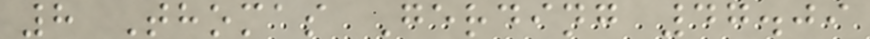8 Thomas Gerding 47.09
